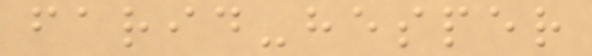farid-hesper
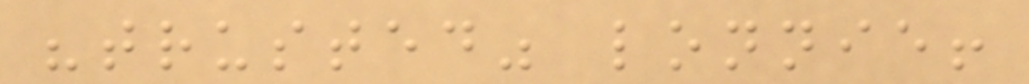"trusted" lonnie!
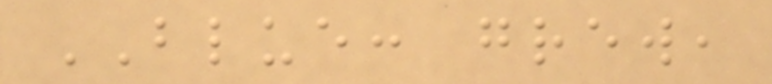BLUE: grew,
